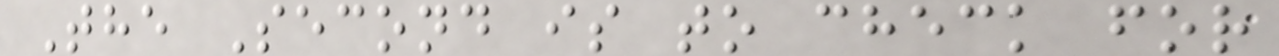The Second is to check for
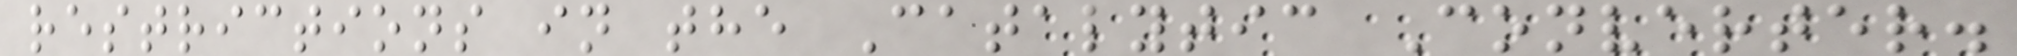restrictions in the Catalytic Converter.
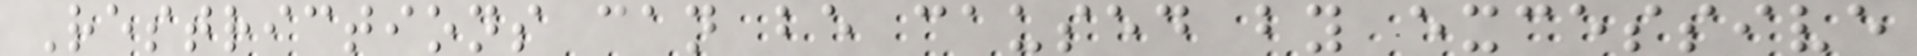Restrictions can be caused by excessive
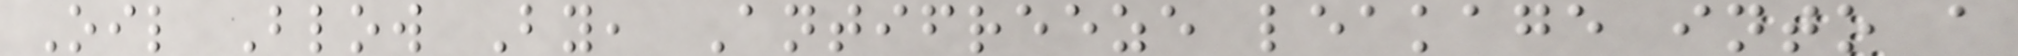Oil Blow By, Antifreeze leakage into a
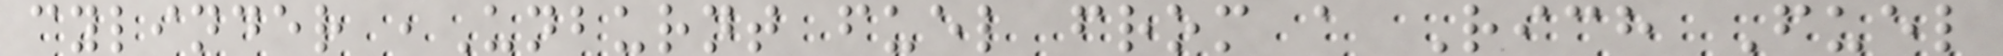cylinder ,Unburnt fuel from a Rich Fuel
